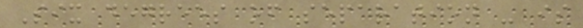Six degrees of separation - is
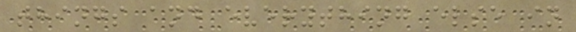things and everything else in
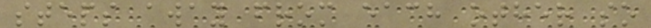steps away from each other so
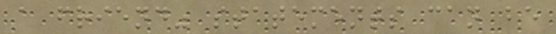a friend" statements can be
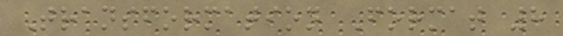Transformation Format 8
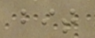bit
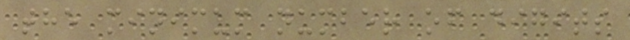the minimum number of digits
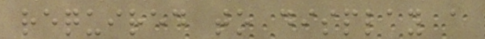required to display a
